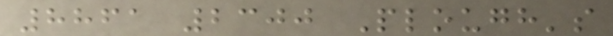8861 2300 Plough's
